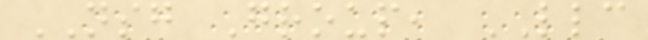NSG Group, LLC
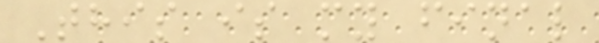This is my final
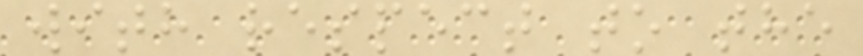with respect to the
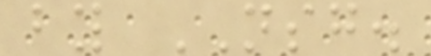by NSG.
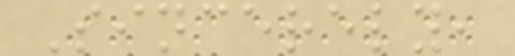Sincerely,
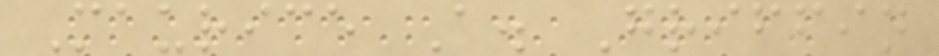Maurice A. Griffin
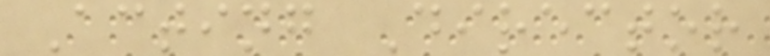Acting Director
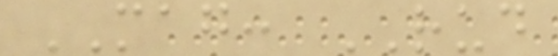MAG: RUD
